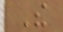The
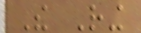The Ring
